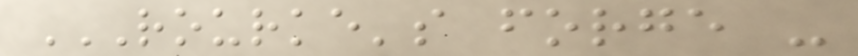ROURKE'S FORGE -
